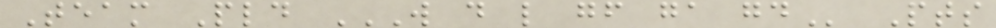Team Pld W D L GF GA GD Pts
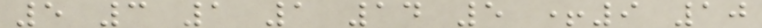5 3 1 1 14 5 +9 10
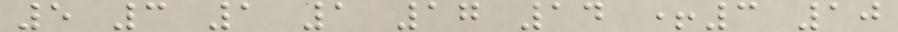5 3 1 1 17 14 +3 10
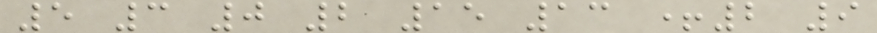5 3 0 2 15 13 +2 9
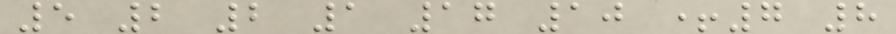5 2 2 1 17 10 +7 8
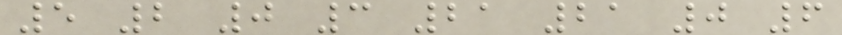5 2 0 3 21 21 0 6
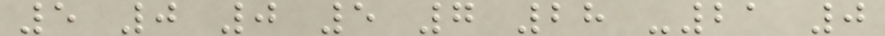5 0 0 5 7 28 -21 0
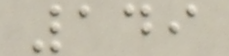149
